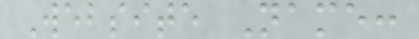Website Name:
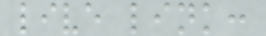live link:
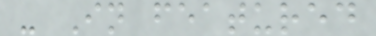- In featured
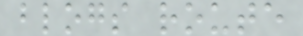blogs route
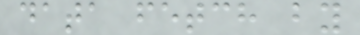data fetch by
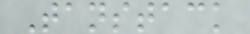Tanstack
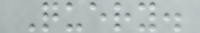Query.
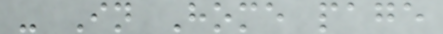- In Home page
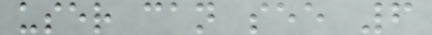user can see 6
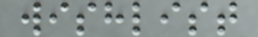wishlist
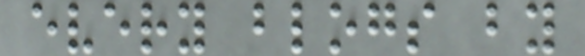every blogs by
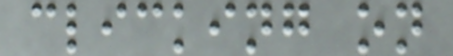clicking on
